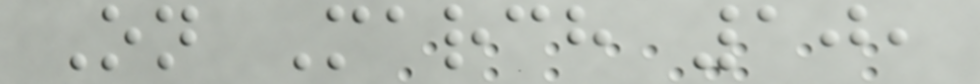On March 10,
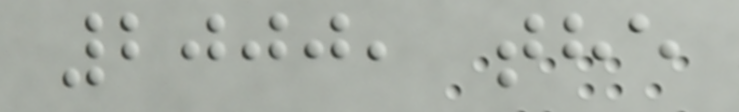2000, the
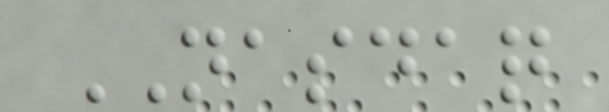NASDAQ
